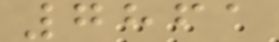7861
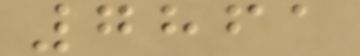7861
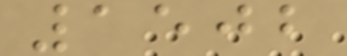1502
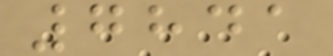7841
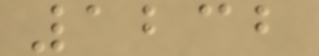1232
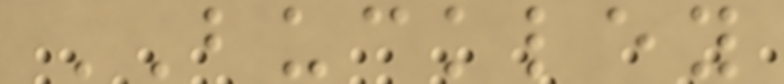BUCKLEY
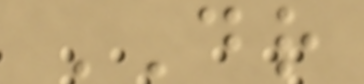DR
